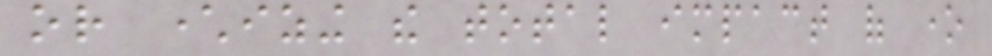or characterizing the total impact of one
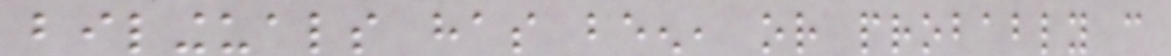bilinguals has been, or probably can
